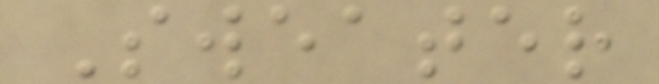Sweater
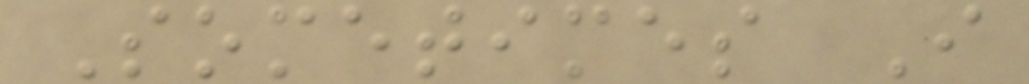Sometimes I
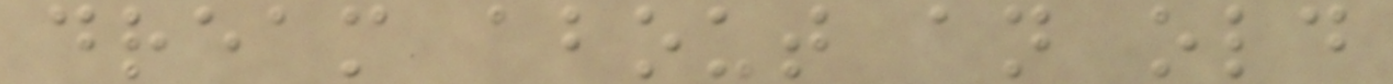dream about an old
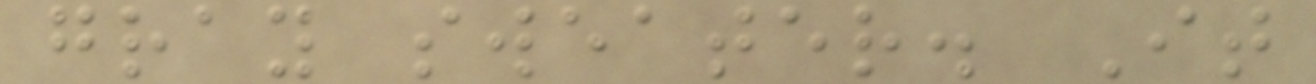gray sweater. It
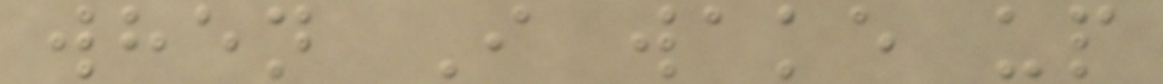when I wake up
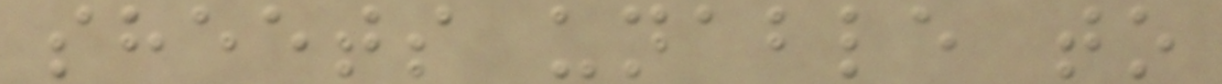sheets unable to
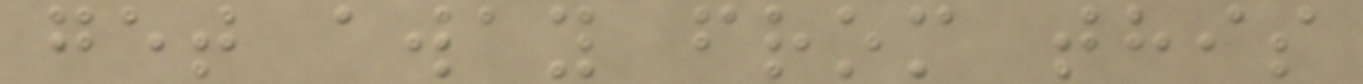get away from this
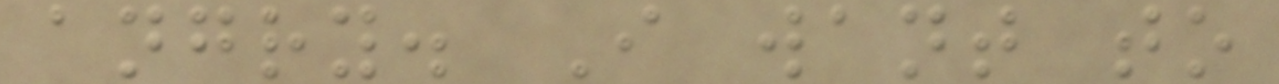angry. I want to
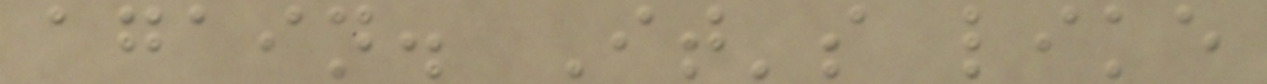again. It's like
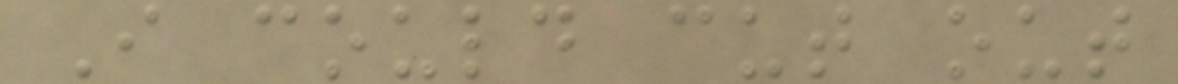I could cut out
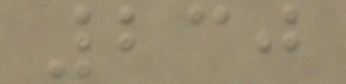230
